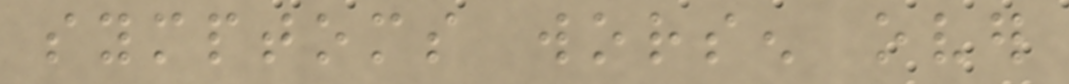symptoms worsen over
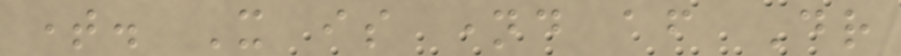time. It is named after Dr
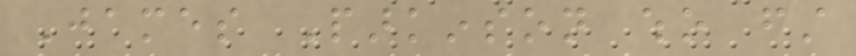James Parkinson who first
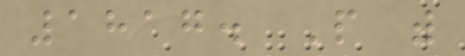1817. People with
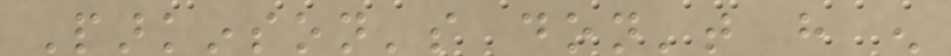Parkinson's don't have enough
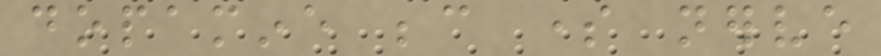dopamine because some nerve
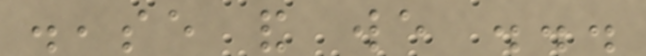disease and we ...
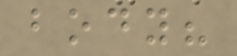body?
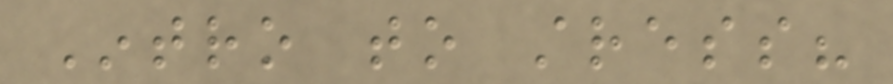Intro to stress?
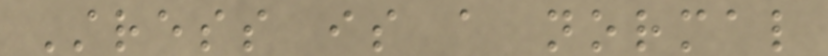Stress is a normal
